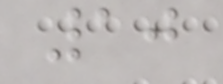10
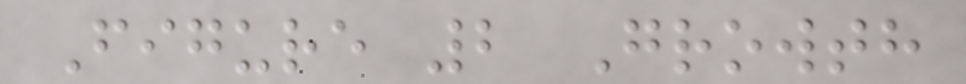Figure 2 Growth
